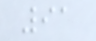91
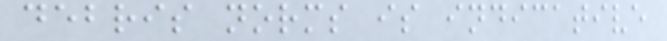debris norms is indicative
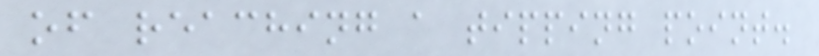of reaching a tipping point.
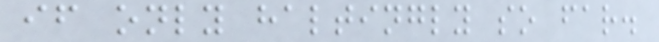if only haltingly so far.
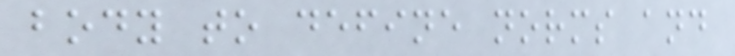body to define norms and
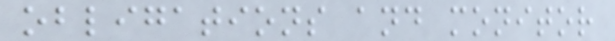obligations and monitor
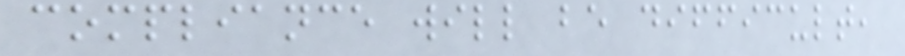compliance will be difficult,
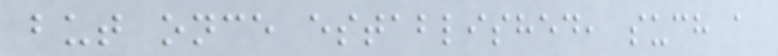but once established, such a
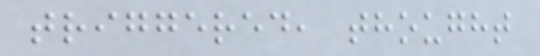triggered, thought
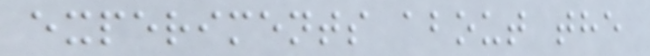experiments about the
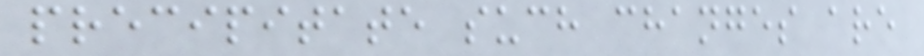precipitate such changes are
